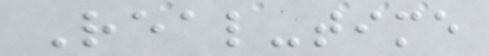Real-time
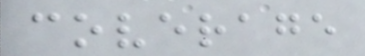coverage
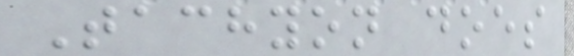Tachyon does
